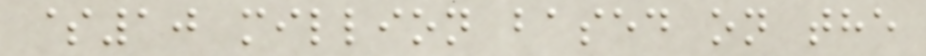$10 million based on the
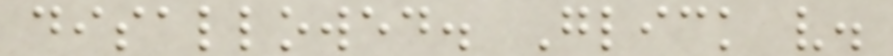disallowed. Glick v.
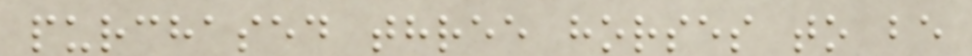purchased three horses to be
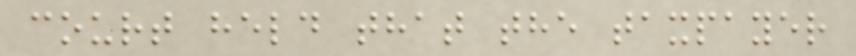court held that the taxpayer
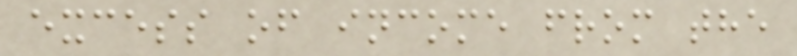excess of income from the
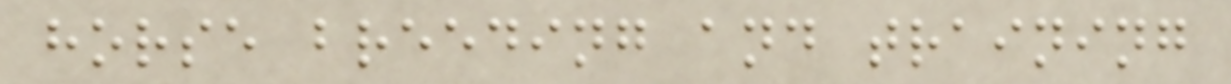horse breeding and training
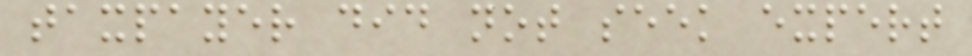taxpayer did not seek expert
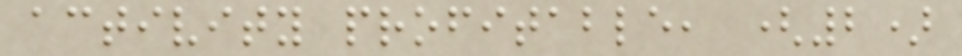activity profitable, (2)
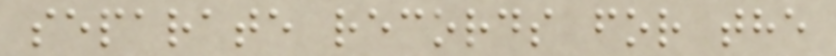separate records for the
